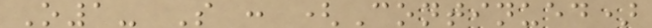O1- S : (Continued)
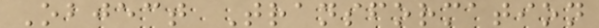Object Transformation
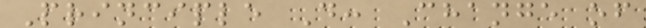Principle D: Change of
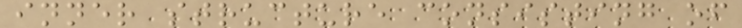inner structure consisting of
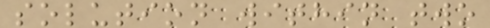solution within two
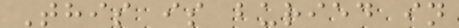This is buried in
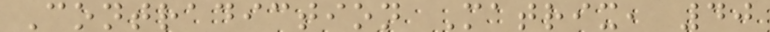Contradiction Matrix, 40
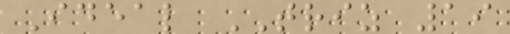Ideal TRIZ 19
